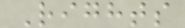Rights
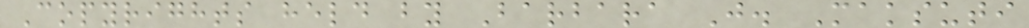Copyrights held by Barbara J. Maksuti
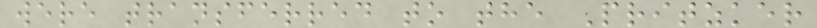were transferred to the Pritzker
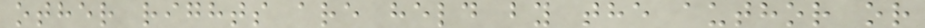other rights are held by the author or
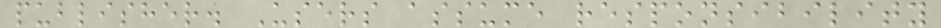publisher. Users assume responsibility
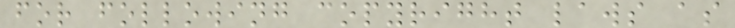for following copyright laws as
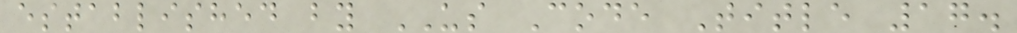established by US Code Title 17.
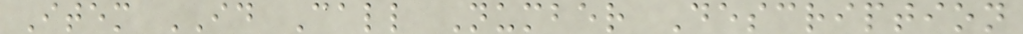Item ID Call Number Description
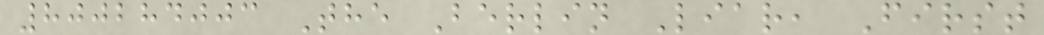800284003 The Berlin Liar, First
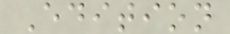Edition
